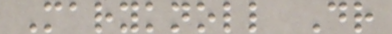Maryknoll Dr
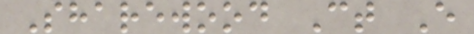Sharewood Ct E
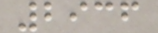2936
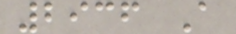2936 A
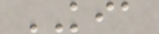KIA
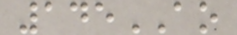145AO
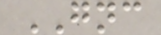GNC
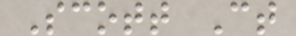Scott Ct
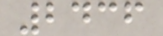2436
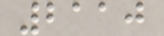2110
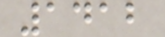1412
